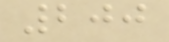200
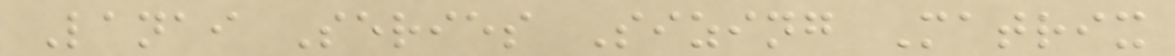Lanai Series Sizing Matrix
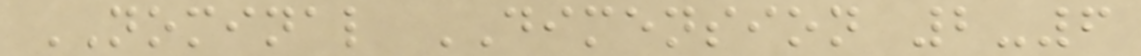NOMINAL DIMENSION 2-6
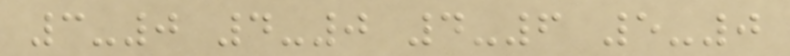3-0 4-0 4-6 5-0
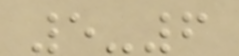5-6
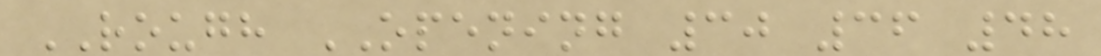ROUGH OPENING 30 36 48
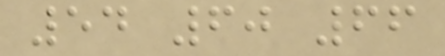54 60 66
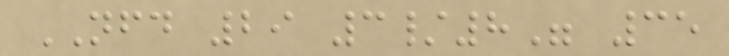NFD 29 3/8" 35
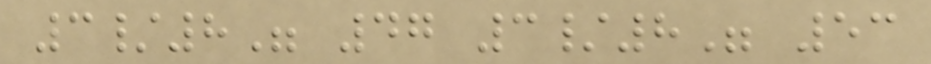3/8" 47 3/8" 53
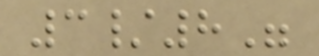3/8"
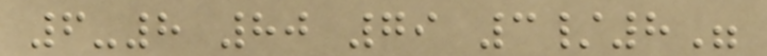6-8 80 79 3/8"
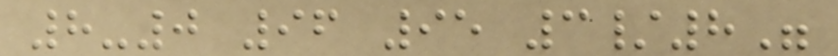8-0 96 95 3/8"
